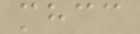mhcc
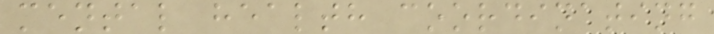mental health coordinating
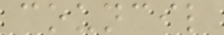council
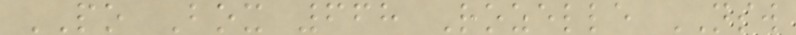PO Box 668 Rozelle NSW
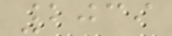2039
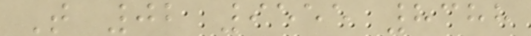T 02 9555 8388
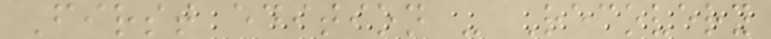First edition - Recovery
